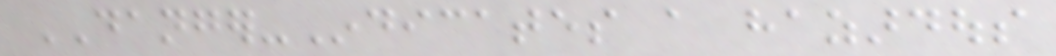DANGER-Indicates a hazardous
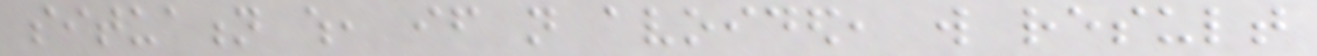situation which, if not avoided, will result
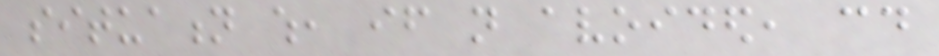situation which, if not avoided, could
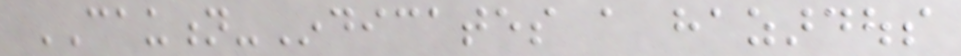CAUTION-Indicates a hazardous
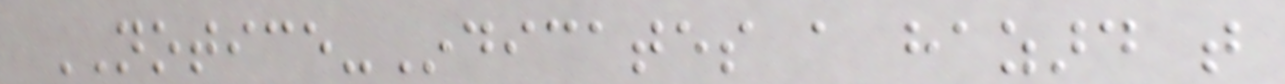NOTICE-Indicates a hazard that
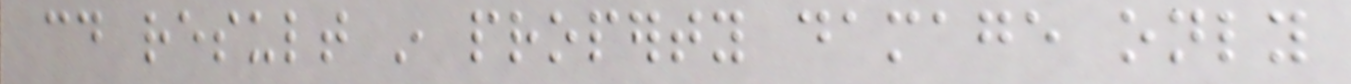could result in property damage only
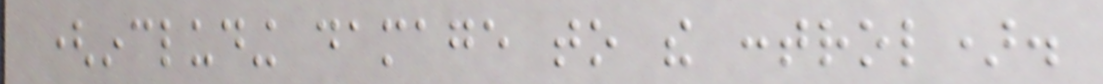(including damage to the control).
